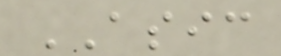ASIC
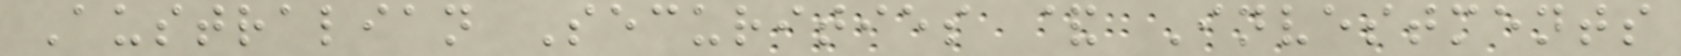Australian Securities & Investments
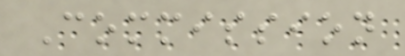Commission
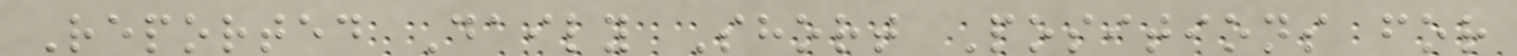Reported Daily Short Positions for
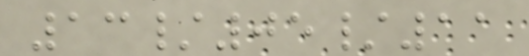13/05/11
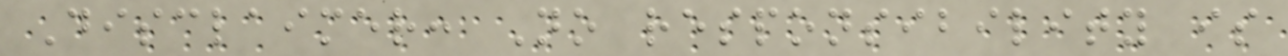Disclaimer: No responsibility is
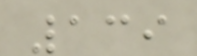139
